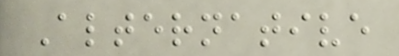Alternative
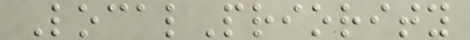LocalPriority
